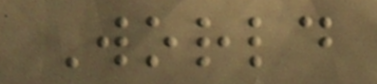World
